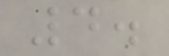4.
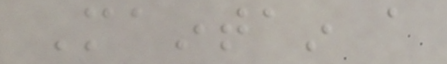Maintain a
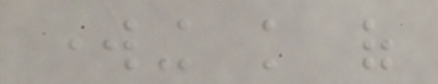working knowledge of
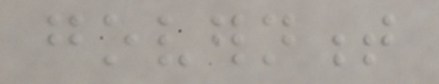government
